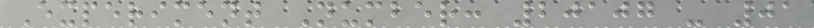Experiment Number: 20107 - 01
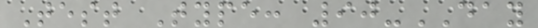Test Type: 90-DAY
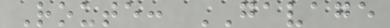Route: GAVAGE
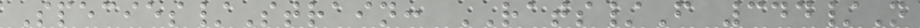Species/Strain: RATS/F 344/N
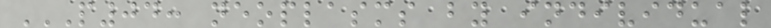P04: NEOPLASMS BY INDIVIDUAL
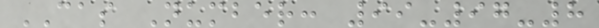CAS Number: 99-97-8
